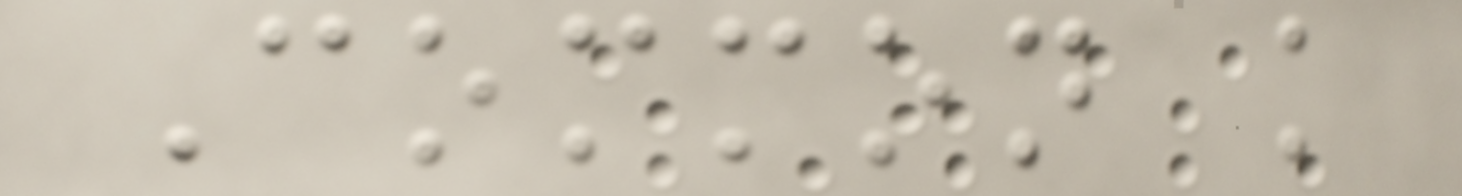Common knowledge
